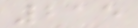215
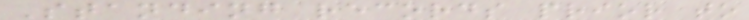Standing records prior to
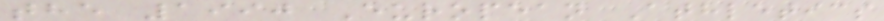the 1990 European Athletics
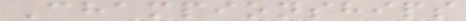Championships
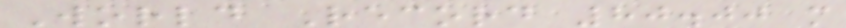World Record 80.00 m
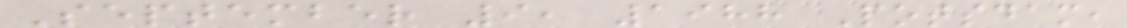September 9, 1988 Potsdam,
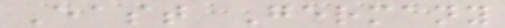East Germany
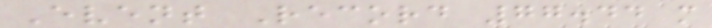Event Record 77.44 m
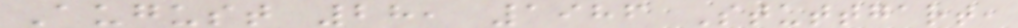August 28, 1986 Stuttgart,
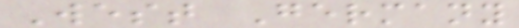West Germany
